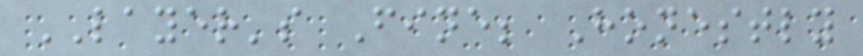LAYER's Fine; Honestly
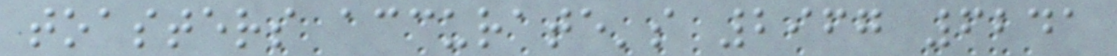toasters accurate's 2967 6241
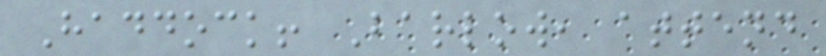Haddock! Barlow, attend
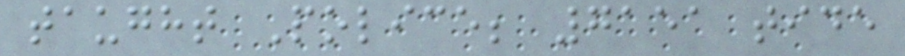taught Police; 7151 tide
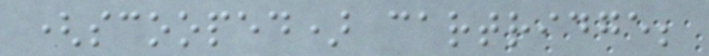(scooped) cartridge;
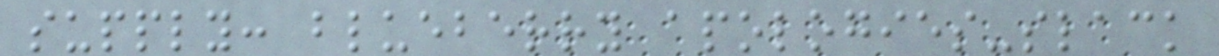supply: blueberry apologies-slack
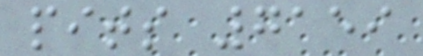pits 7159
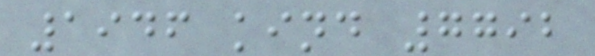1946 kind 7792
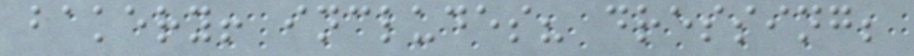bakery! includes? dressing;
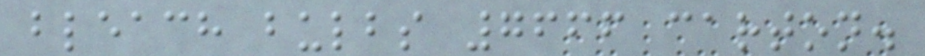bleach bulbs 7666 carton.
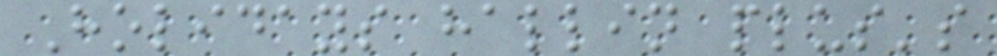Holidays hallin plus's
